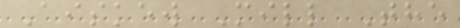Aiskew Mill The
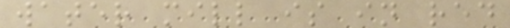water mill is in red
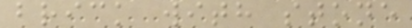brick with stone
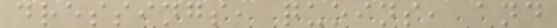dressings, quoins, and
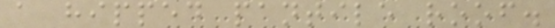a hipped pantile roof.
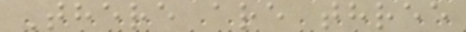There are three
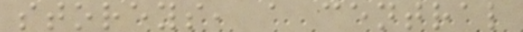storeys, a central
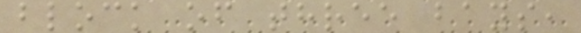block of three bays,
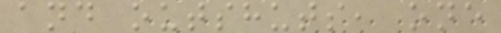and outshuts, one
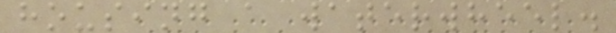housing a waterwheel.
